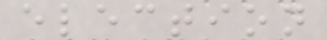election
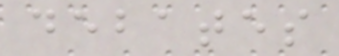debates
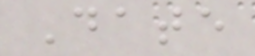Date
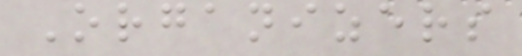Organizers
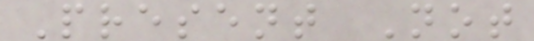Present Not
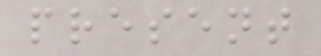present
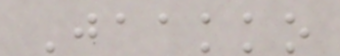Jaakko
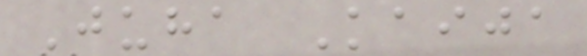Juha Kaija
